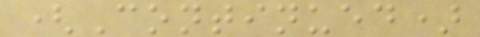(Continued)
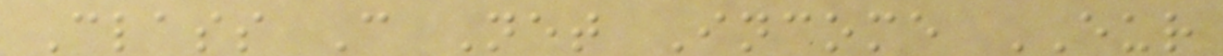Class C Net Income EUR
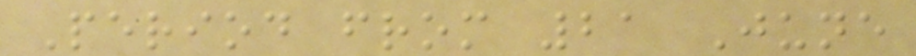Period from 21 June
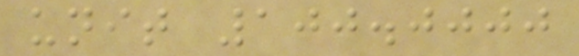unit 100.0000
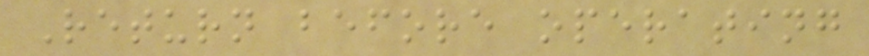Return before operating
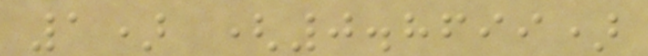1) (0.8699)
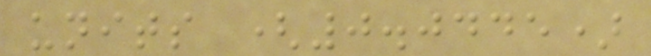units (0.0445)
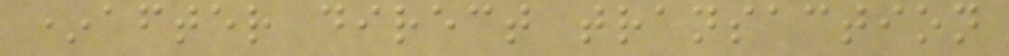*after direct transaction
